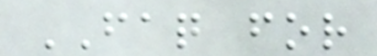FAQ for
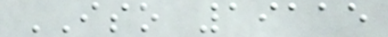ISO 19115
